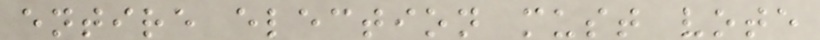entire election must vote
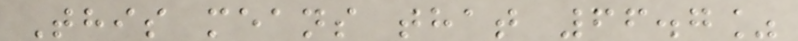This means that 66.7%
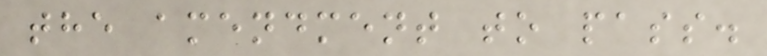the amendment to pass.
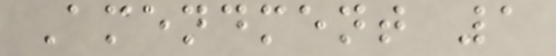Amendment 1
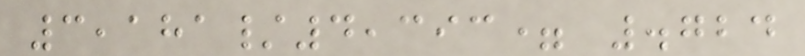3,181/4,393= .724
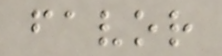favor
